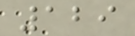129
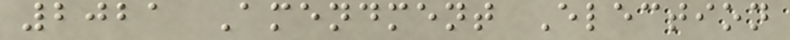2021 Amendment Election
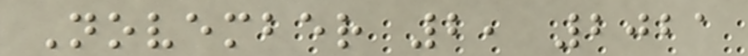November 2, 2021
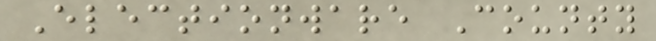Electionware County
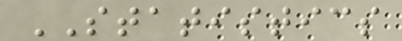STATISTICS
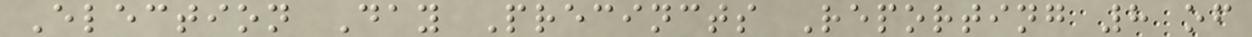Election Day Precincts Reporting 8 of
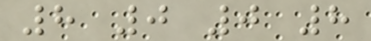8 0 0 8
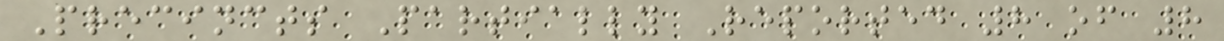Precincts Partially Reported 8 of 8
